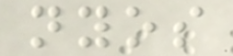nyos
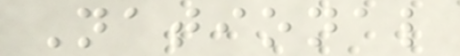National
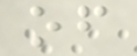of
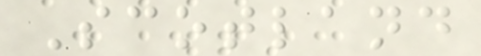Scotland
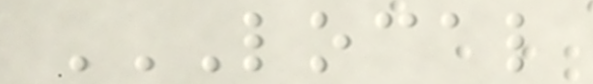LOCAL
